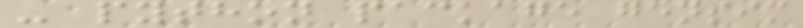- python package gensim
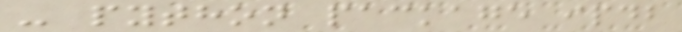- python package ipdb
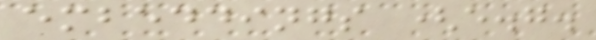embeddings (e.g.
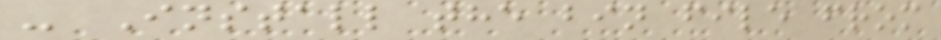- Install the bin file from
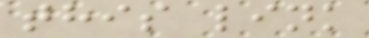this link
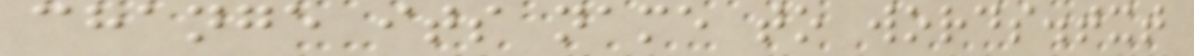change its name to words.txt
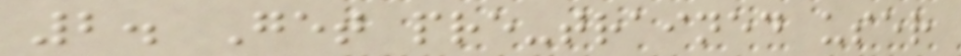2. Get pre-trained user
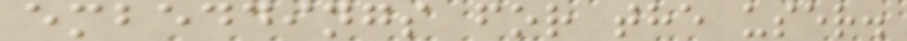embeddings for the user.
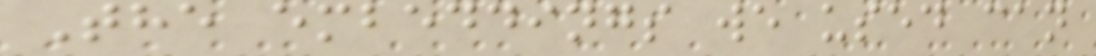The embeddings we used can
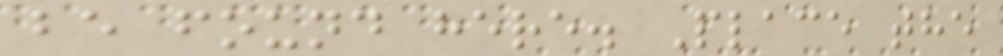be found here. Place the
